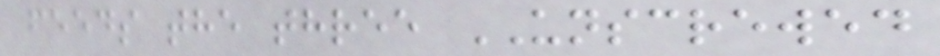feeds the three UNSCREWED
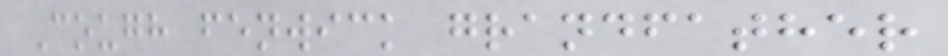Cough fenwick grandfather
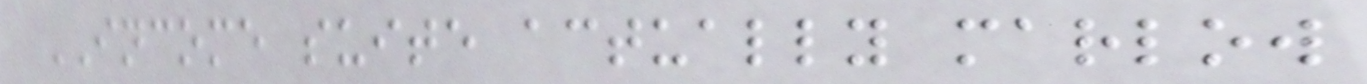INCOME suite actually marlow
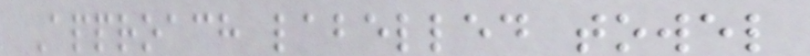Approach labelled towel
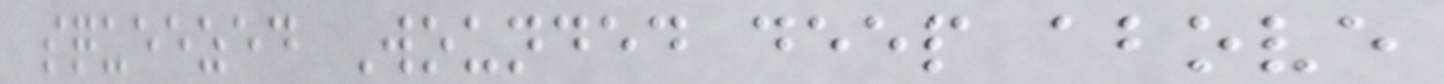squeezed Wounded deep above
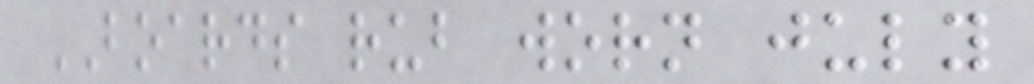BOARDS rub worn july
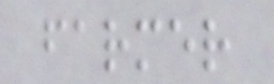farmer
